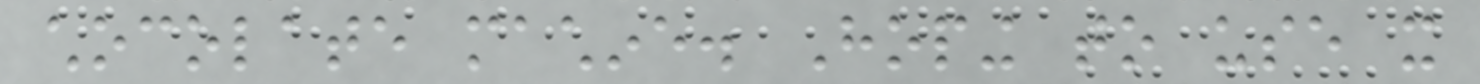chocolate machine. Hoping to use it
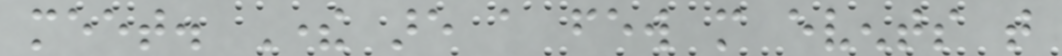meet. There are a few more events that
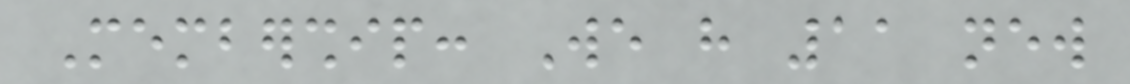Membership: We have 11 new
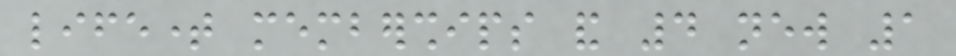lifetime memberships and 4 new 1
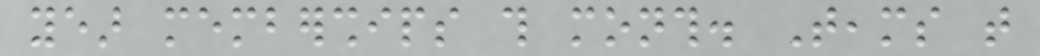year memberships this month. Teams that
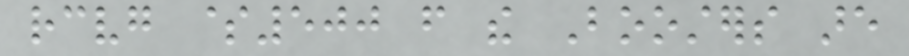receiving $500 from the Boosters are
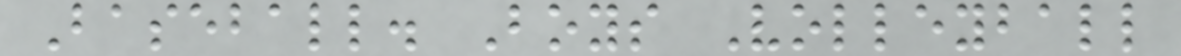Baseball. Boys Volleyball
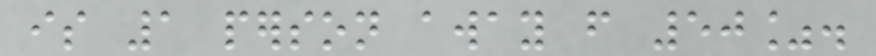is 1 person away from 50%.
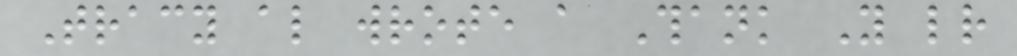Tracy also wrote a Thank You letter
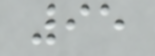95
